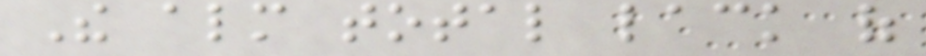The almost total lack of
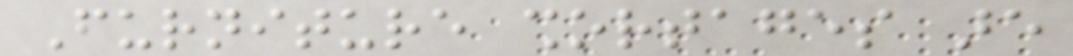Furniture shortages are
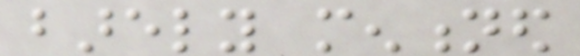barely mentioned
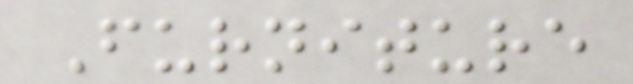Furniture
